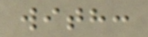with:
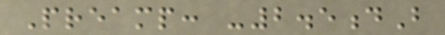Preamp: -2.5dB
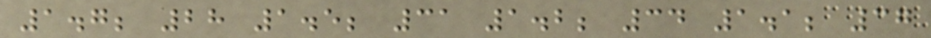1.7; 28 1.5; 31 1.2; 34 1.1; 37
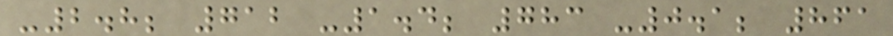-2.8; 712 -1.4; 783 -0.1; 861
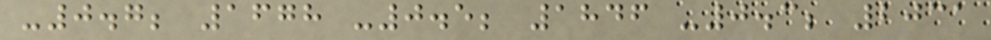-0.7; 1678 -0.5; 1846 -0.3; 2031
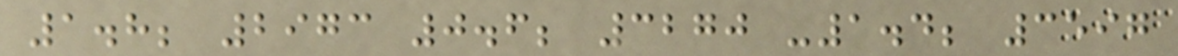1.8; 2973 0.6; 3270 -1.4; 3597
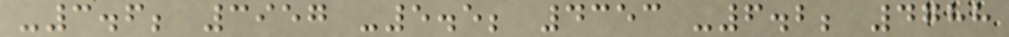-3.6; 3957 -5.5; 4353 -6.2; 4788
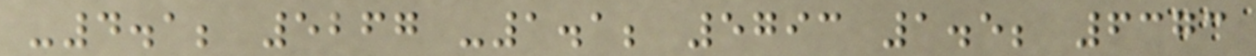-4.1; 5267 -1.1; 5793 1.5; 6373
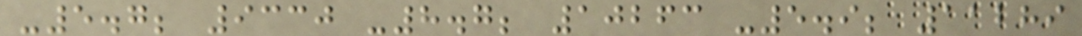-5.7; 9330 -8.7; 10263 -5.9; 11289
